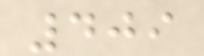409
